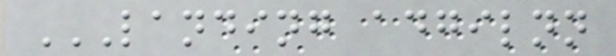LANDING ADGILNN
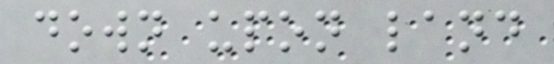down upon land
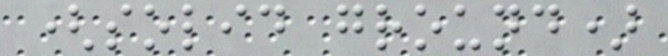(solid ground)
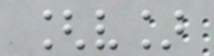[v]
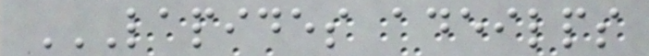LAPIDES ADEILPS
